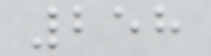258
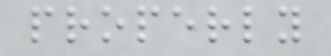properly
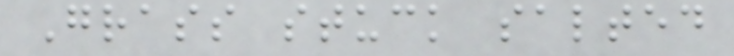Grass stuck salted
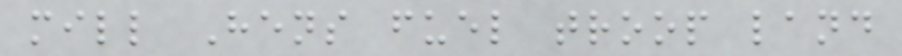mill Hens fuel troop land
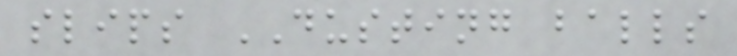slips DUSTING balls
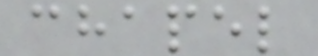chapel
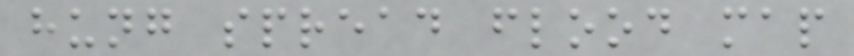hung spread flood map
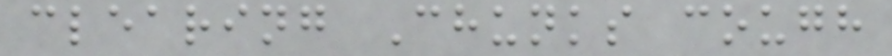clearing Chunks cough
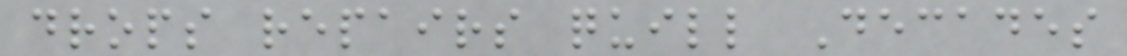drops repairs quill Decades
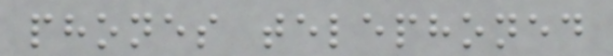phones telephoned
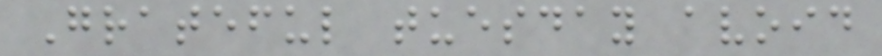Grateful tuesday avoid
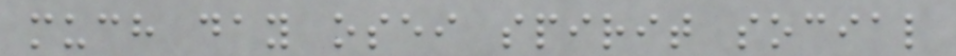much day osei spirit social
